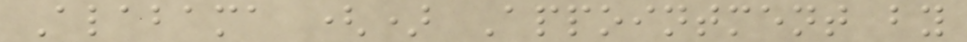Alabama () Appointment by
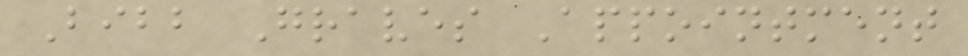Bibb Graves Appointment
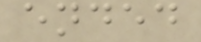ended
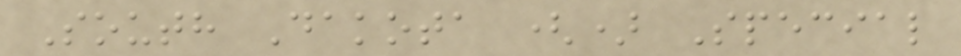South Dakota () Special
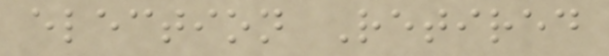election Retired
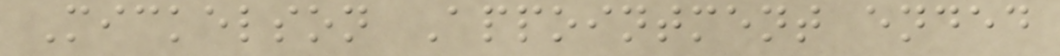Mickelson Appointment ended
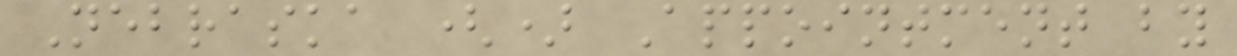Nebraska () Appointment by
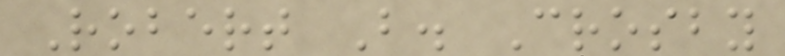Robert B. Crosby
